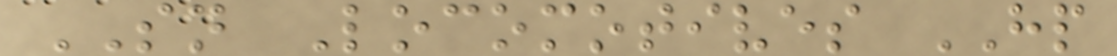SN Locomotives HP
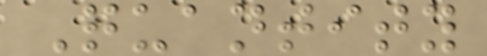Quantity
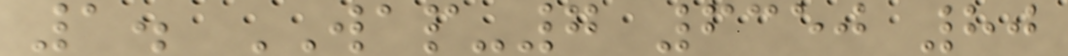1. WAP-7 6350 80
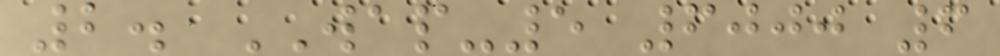2. WAP-5 6000 6
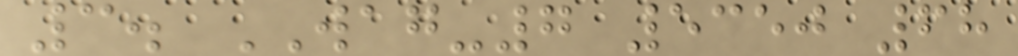3. WAG-7 5350 68
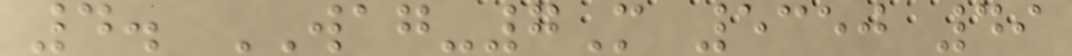4. WAG-7M 5350 49
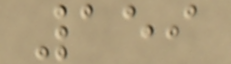159
